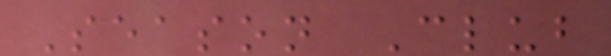Season Club
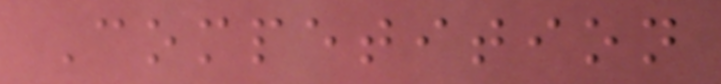Competition
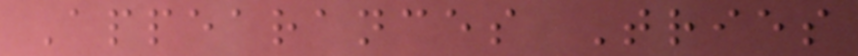Appearances Tries
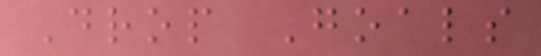Drop Goals
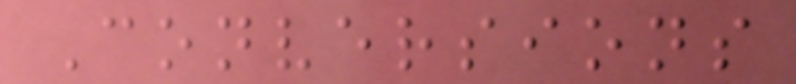Conversions
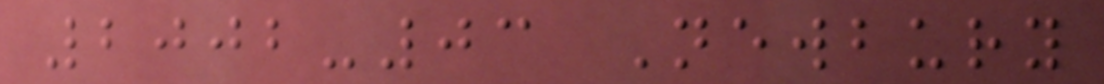2002-03 Newbury
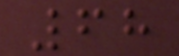68
